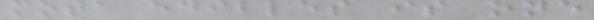mota edibles is one
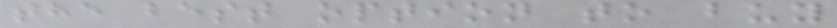the best option to buy
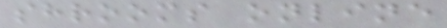shrooms online
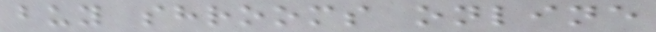buy shrooms online
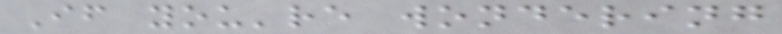If you're wondering
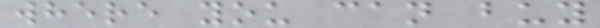where you can buy
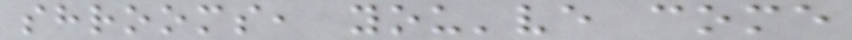shrooms, you've come
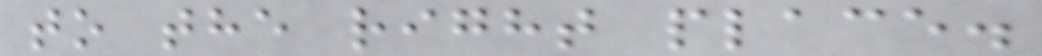to the right place.
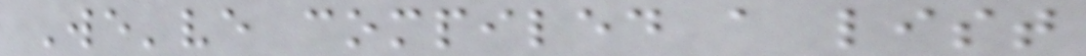We've compiled a list
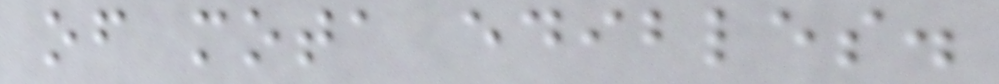of mota edibles.
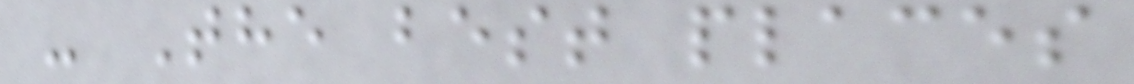- The best places
